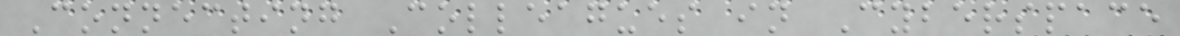Connecting Colleagues in Cyberspace
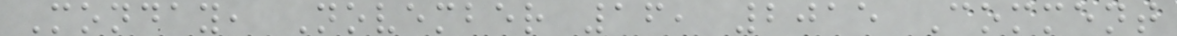Monday, November 16, 2015 Comment
